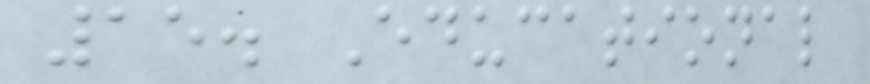15. Educational
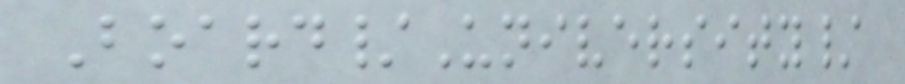Board/University/
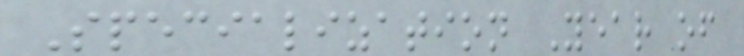Specialization Year of
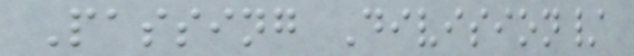Passing Division/
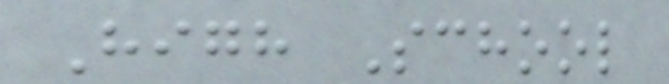High School
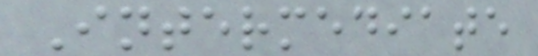Intermediate
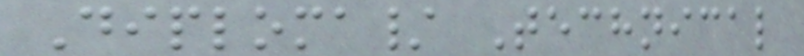Diploma/ Technical
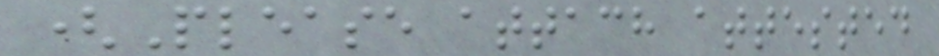(Please attach attested
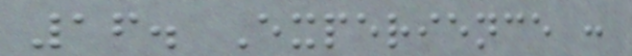16. Experience :
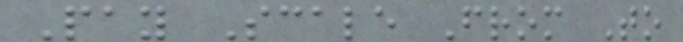Pay Scale From To
